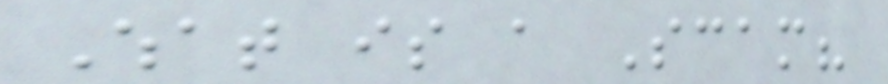What is a Scam?
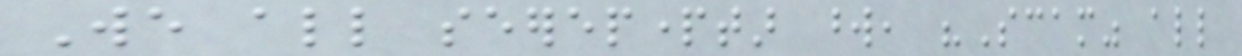We all seerepparttar word, "Scam" all
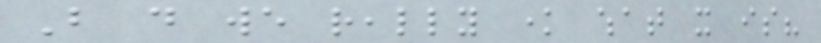But do we really know what it is?
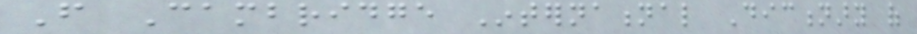From Cambridge International Dictionary of
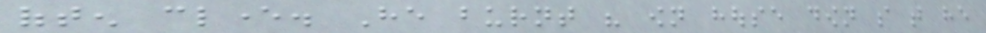often clever. He burnt his own house down so that he
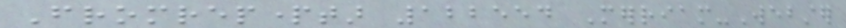Fromrepparttar 122554 Merriam-Webster
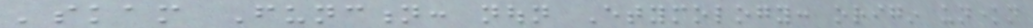'skam Function: noun Etymology: origin unknown
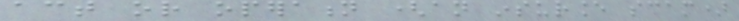act or operation (an insurance scam)
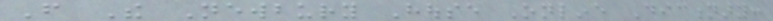From The Newbury House Online Dictionary:
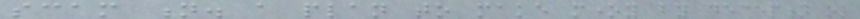scam n. a plan to make money by deception or
